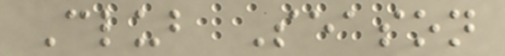Club Season
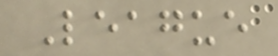League
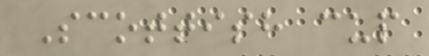Scottish cup
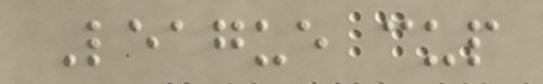League cup
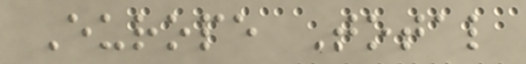Europe Total
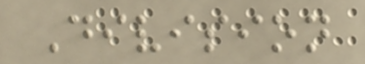Division
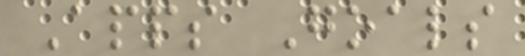Apps Goals
